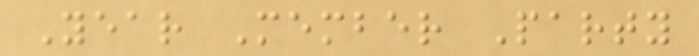Year Member Party
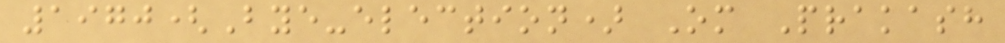1970(Bye-election) Om Prakash
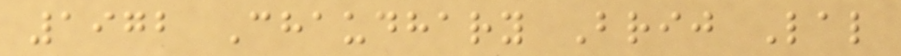1972 Chaudhary Brij Lal
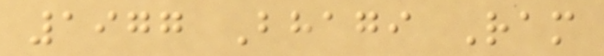1977 Bhagi Ram
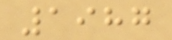1987
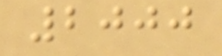2000
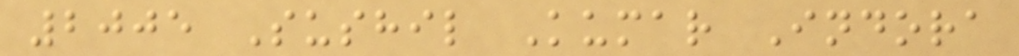2005 Sushil Kumar Indora
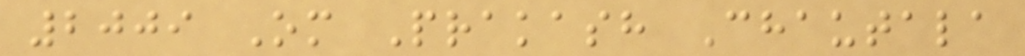2009 Om Prakash Chautala
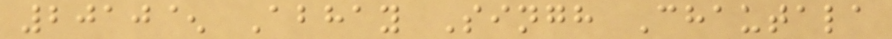2010^ Abhay Singh Chautala
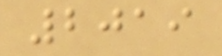2019
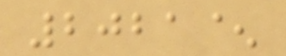2021^
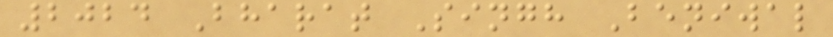2024 Bharat Singh Beniwal
